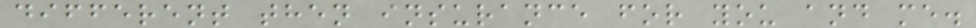different then insurance for you and me.
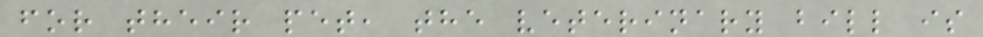for their pet, the veterinary bill is
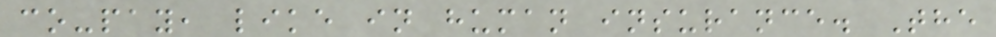co-pay, like in human insurance. The
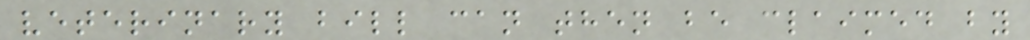veterinary bill can then be claimed by
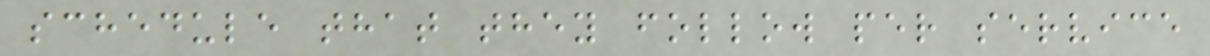schedule that they follow per service
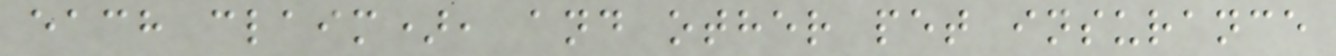each claim), and other pet insurance
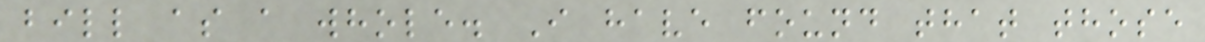bill as a whole. I have found that those
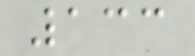133
